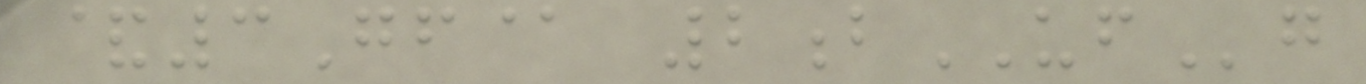&3Gf@ 2bUFg
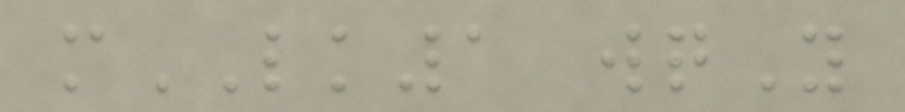mLK1 wqY
